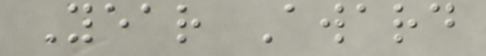Year Award
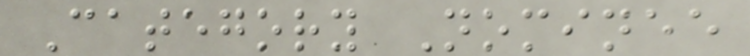Category Nominee
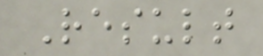Result
